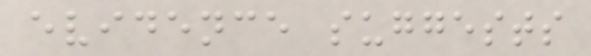evidence suggests
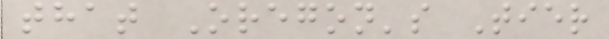that Oregon's Tier
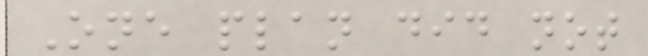One plan did not
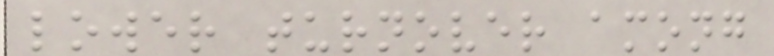lower turnover among
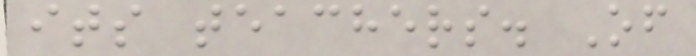its teachers. Of
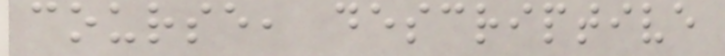course, descriptive
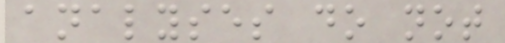analyses do not
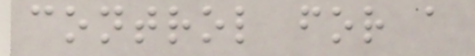control for a
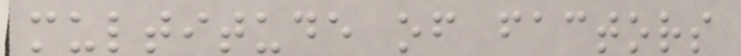multitude of factors
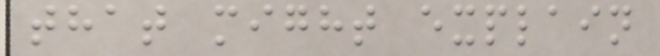that might explain
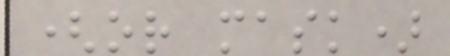(or mask)
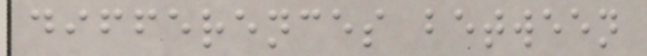differences between
